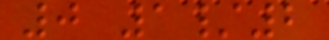0 1/2
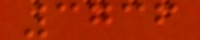3736
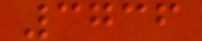3736
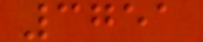3751
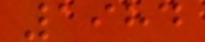1984
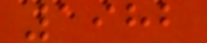1982
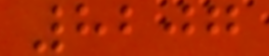8207
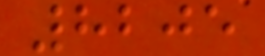8205
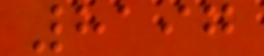8197
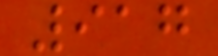917
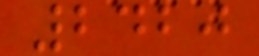2420
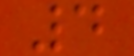4
